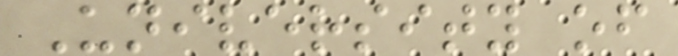University of
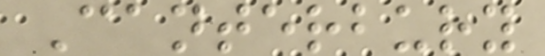Canterbury
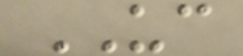UC
